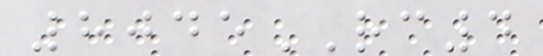8045RC4
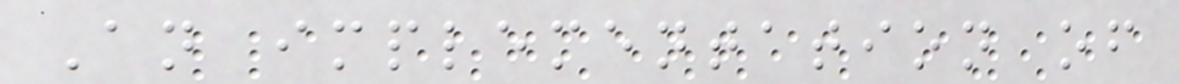An implementation of
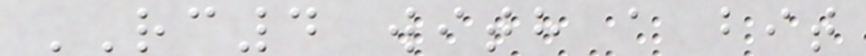RC4 with a bit
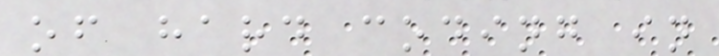of hard coding in
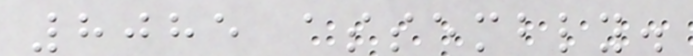8085 assembly.
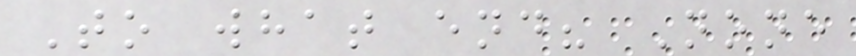To what end? None
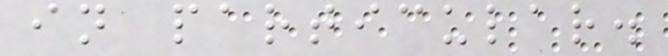in particular.
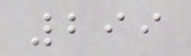299
